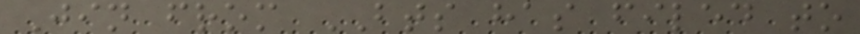Jin from BTS has filed to
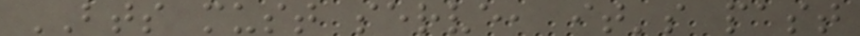BTS must serve, it's past
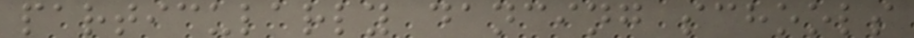particularly dancing schools
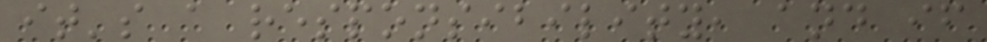it's a responsibility, and if
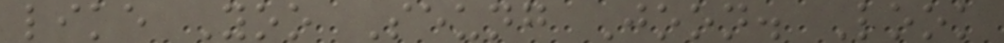like Yoo Seung Joon. Look
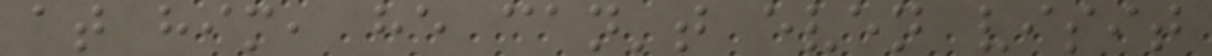at him, he can't even visit
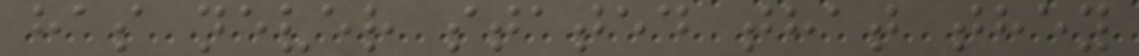has never stated that they
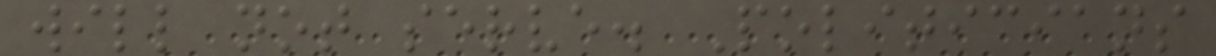will not serve. Politicians
